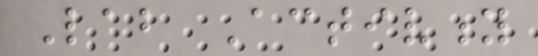Lab Activity
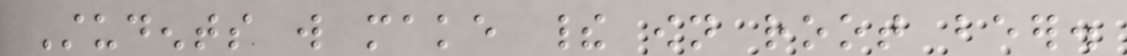Students will make their own root beer.
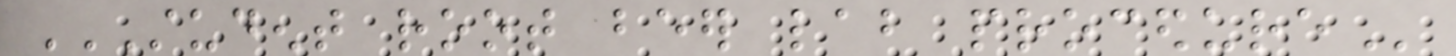STUDENT ROOT BEER LAB PROCEDURE
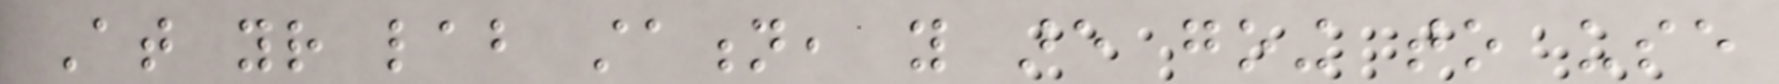At your lab station, you are going to use
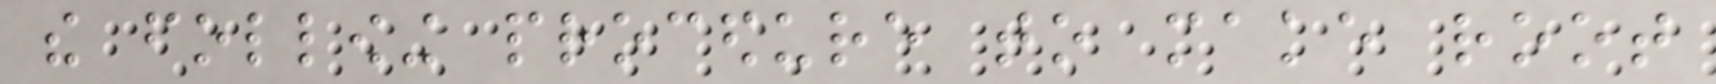the following procedure to make root
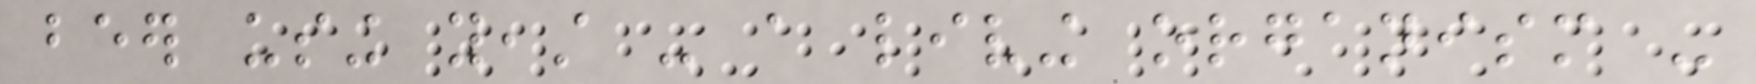beer using yeast - a living organism -
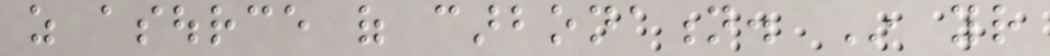as asource of carbonation. In your
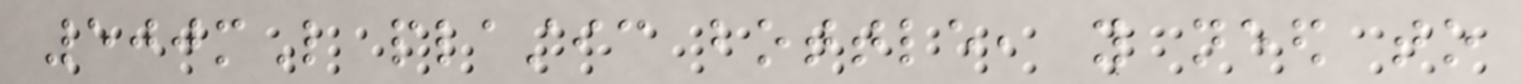500mL plastic bottle, you need to
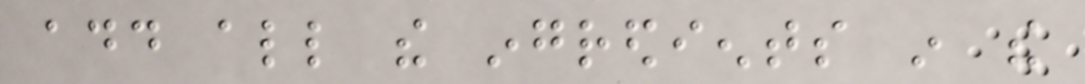add all the ingredients in the
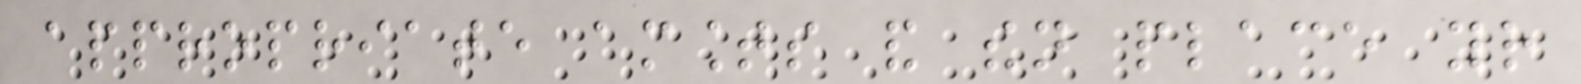appropriate amounts and then place your
